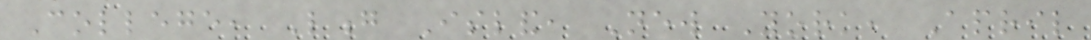College, Long Island, New York, April
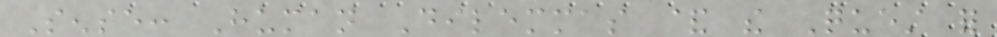Sense: Human Dilemmas & the Quest for
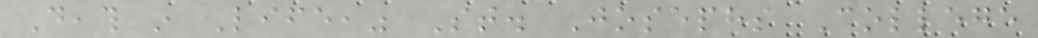Death in Life," St. Josephs College
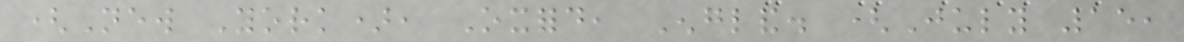(New York), Oxford, England. (July 15,
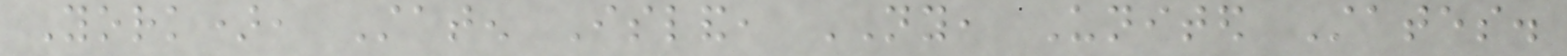York), Staten Island, NY, United States.
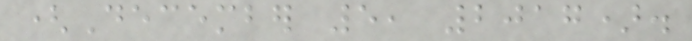(December 5, 2017).
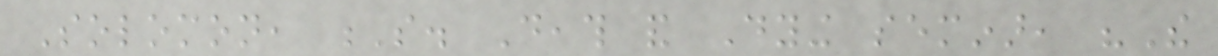Solomon, S. Death and Dying seminar, "The
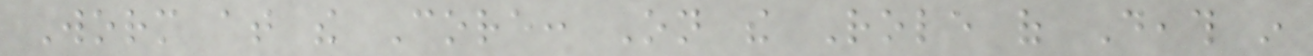Worm at the Core: On the Role of Death in
